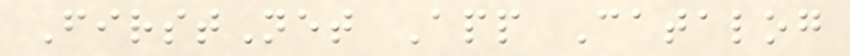FirstNet App Catalog
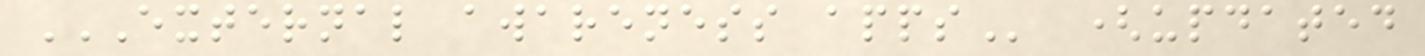EXTERNAL AWARENESS APPS (updated
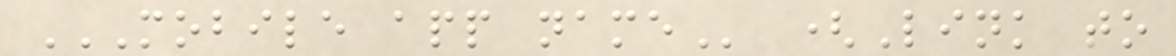MOBILE APP NAME (Link to
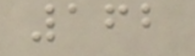162
